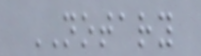NOTARY
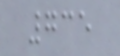735
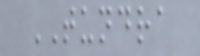TUNDRA
